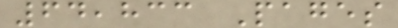64,833 Pages
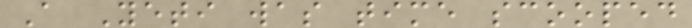A Yeti was time scooped
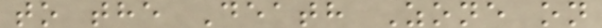to the Death Zone on
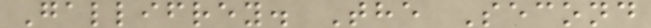Gallifrey. The Second
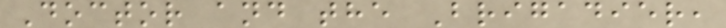Doctor and the Brigadier,
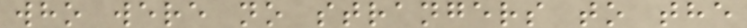who were no strangers to the
